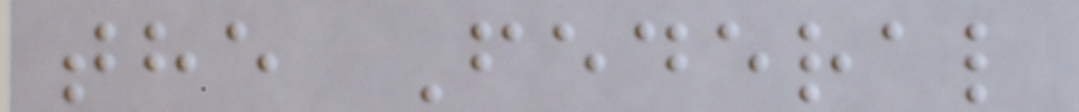the Federal
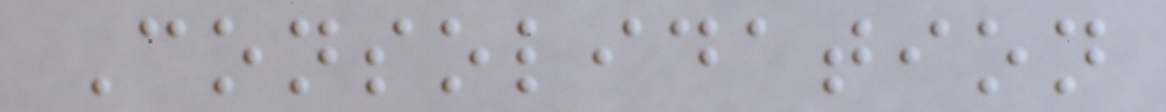Consolidation
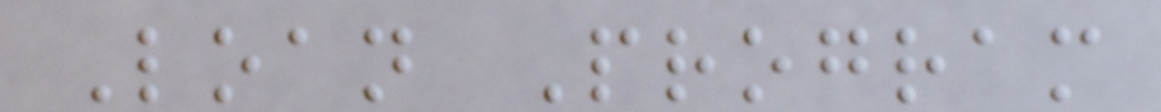Loan Program
